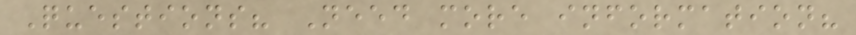Questions? Need more information?
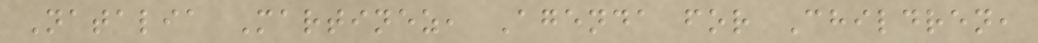Natalia Martinez, Agenda for Children,
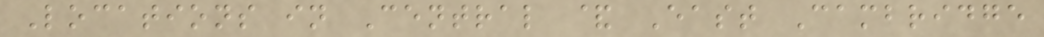Locations in Central & East Cambridge
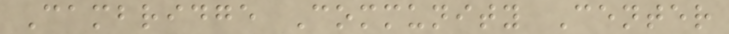Cambridge Community Center
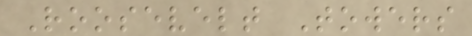Roosevelt Towers
